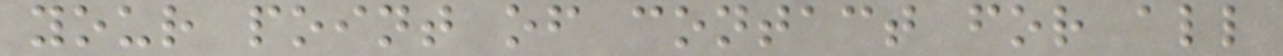your point of contact for all
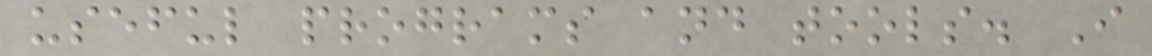useful programs and tools. I
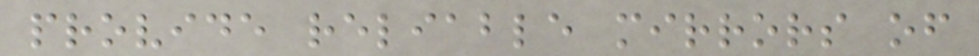provide reliable mirrors of
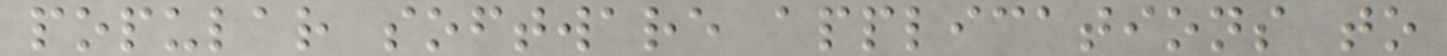popular software applications to
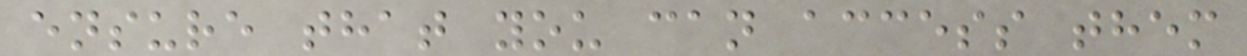ensure that you can access them
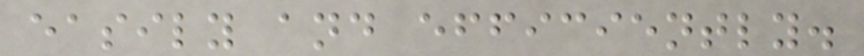easily and efficiently.
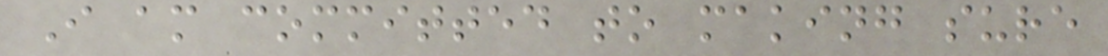I am committed to making sure
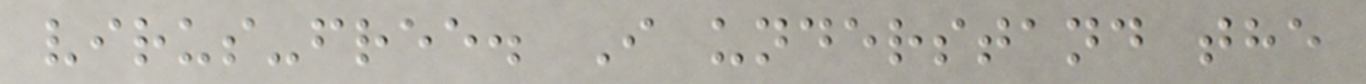virus-free. I understand the
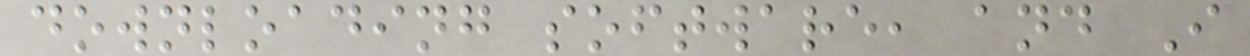downloading software, and I
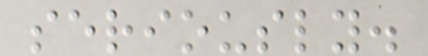seriously.
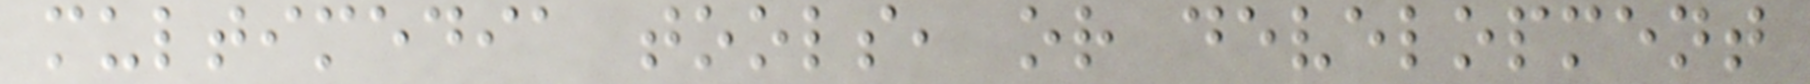multimedia tools, or development
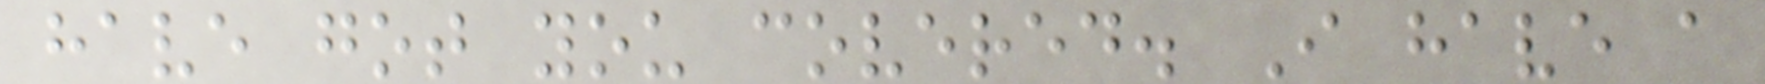have got you covered. I have a
